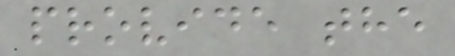provide the
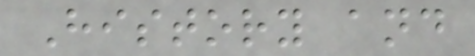History and
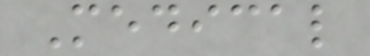Medical
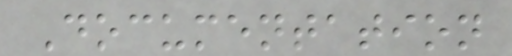Documentation
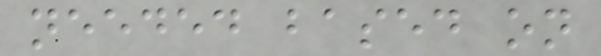needed based on
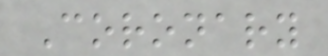Coronary
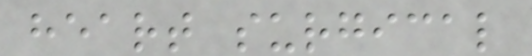heart surgical
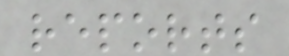reports
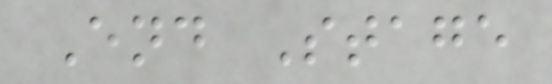End Stage
